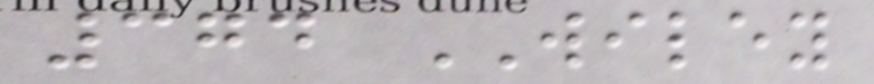374 WILEY
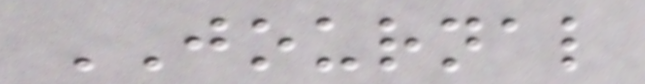JOURNAL
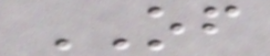OF
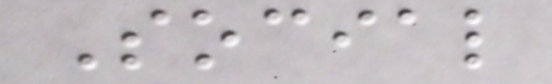Social
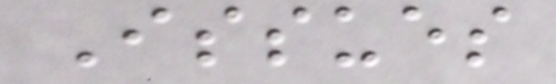Issues
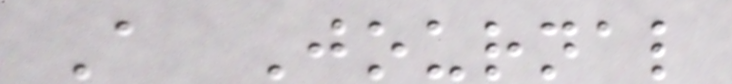A Journal
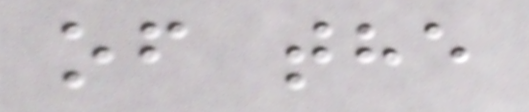of the
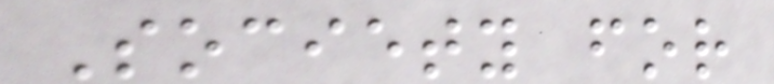Society for
